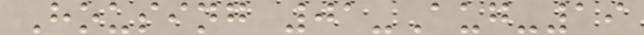Housing 01-Aug-19
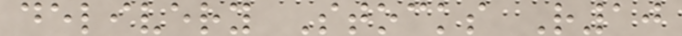delivery Stocks R10
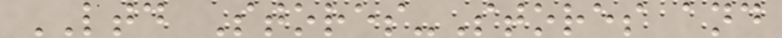LTD Stores-Stores and
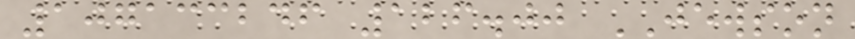107133246 126.00 JEWSON
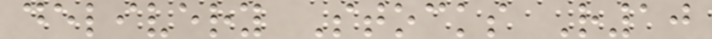delivery Stocks R10
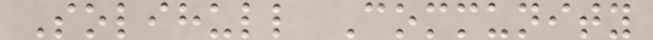Solihull Community
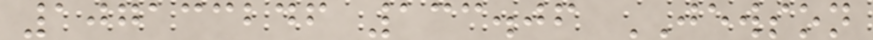107133246 133.06 JEWSON
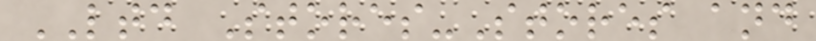LTD Stores-Stores and
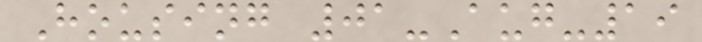Housing 01-Aug-19
